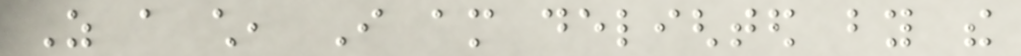As a child, I am delighted by the
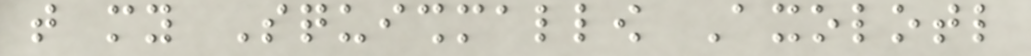that my Squishmallow Axolotl
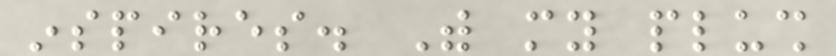inspires. With my plush
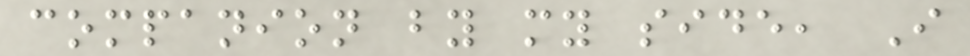companion by my side, I
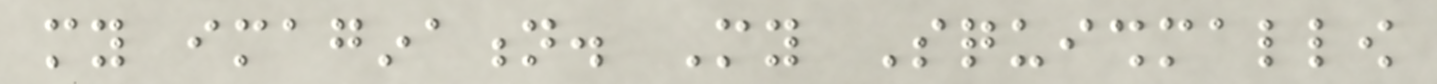my imagination. My Squishmallow
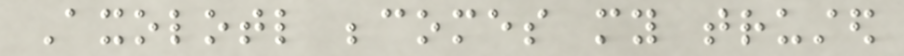Axolotl becomes my trusted
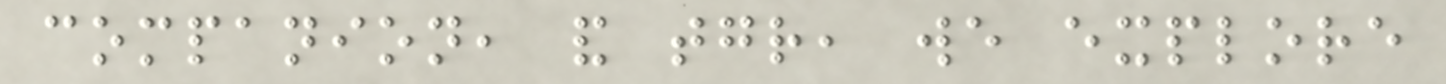companion, and together, we explore
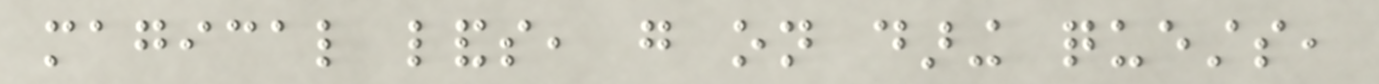magical lands, go on daring quests,
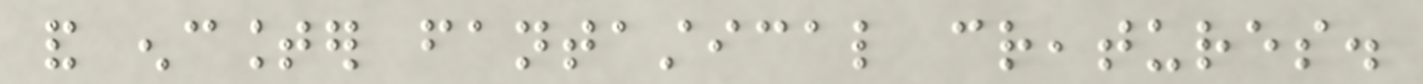and encounter fantastical creatures.
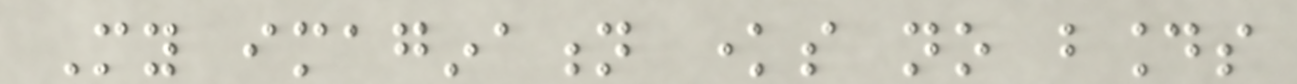My imagination knows no bounds
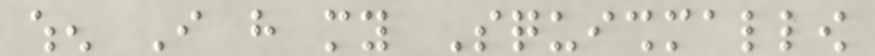when I have my Squishmallow
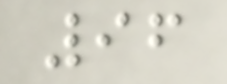96
